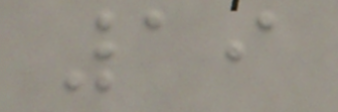19
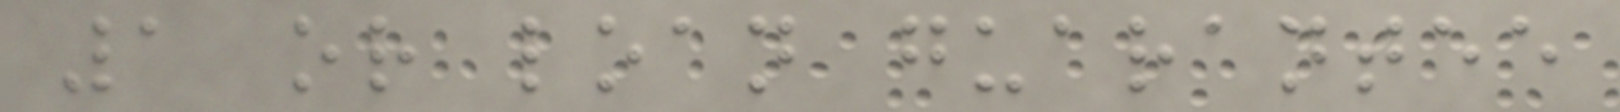1 or loan guarantee
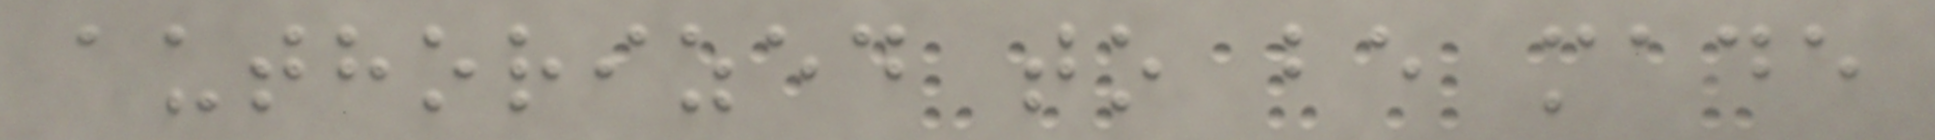authorized to be made
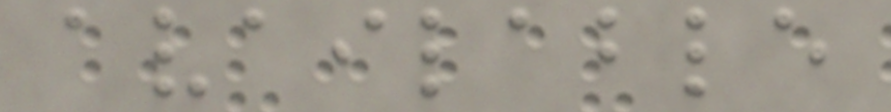available
